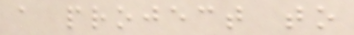a project to
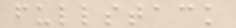fullstack
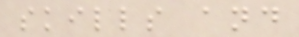skills and
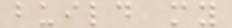build my
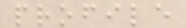profile
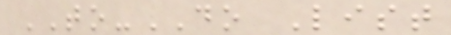TO-DO List
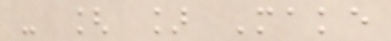- [ ] Make
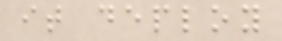it deploy
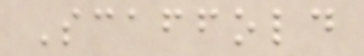Scaffold
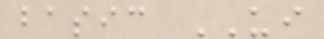basic UI
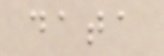data
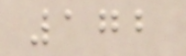172
